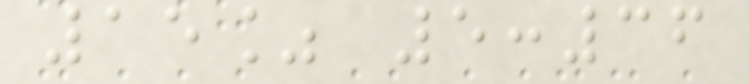15% 5:36
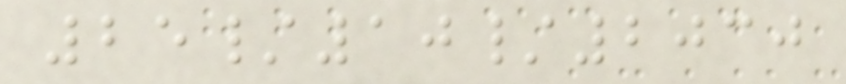25/10/2030
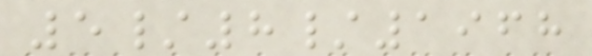5/8/1968
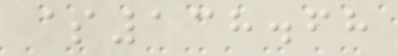$138.68
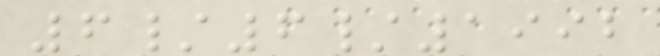6/6/1992
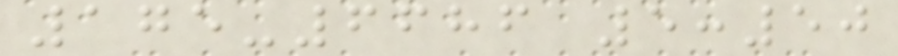175-6686 5:50
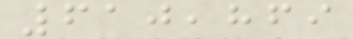610,869
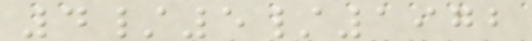4/5/1972
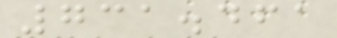731.461
